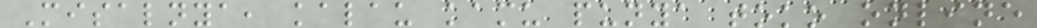Misalnya, kalau kamu punya toko online
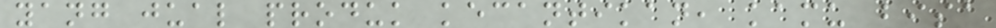yang jual produk kecantikan, kamu bisa
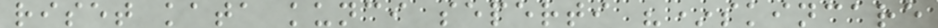riset kata kunci seperti "*skincare
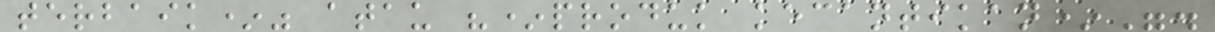terbaik*" atau "*produk kecantikan*".
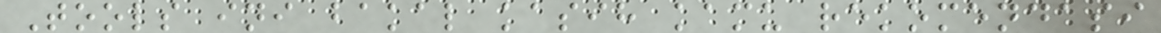Tools ini bakal kasih kamu rekomendasi
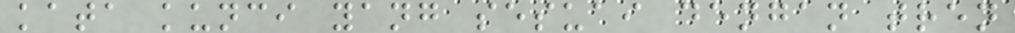kata kunci yang sesuai dengan tren
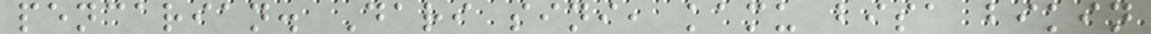pencarian. Dari sini, kamu bisa bikin
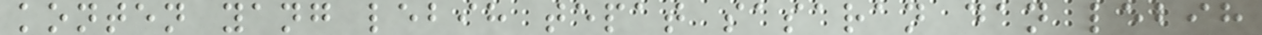konten yang lebih tepat sasaran dan lebih
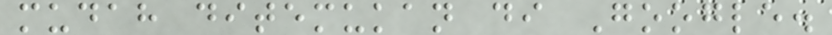mudah ditemukan di Google.
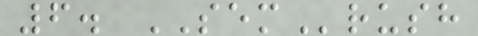6. SEMrush
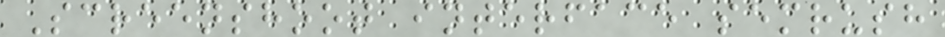Screenshoot interface semrush
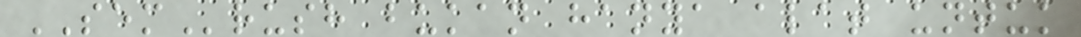SEMrush bukan hanya alat untuk
